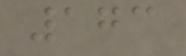173
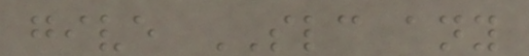give SLC any
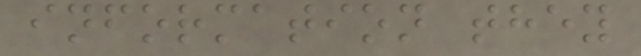information they
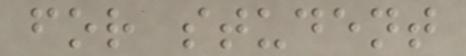for student
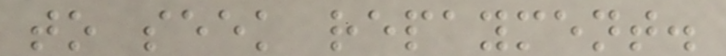to seek repayment.
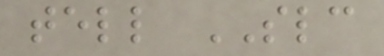tell SLC
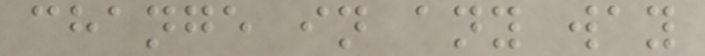change in any way
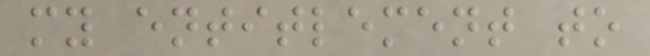my entitlement to
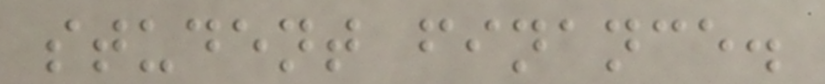student finance.
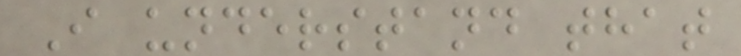I understand that
